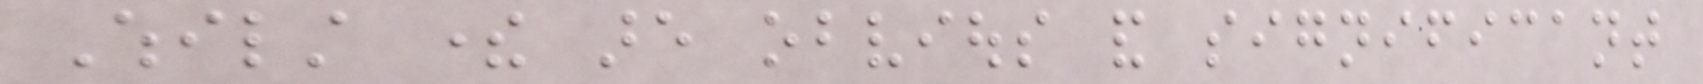Whilst there are obvious and significant
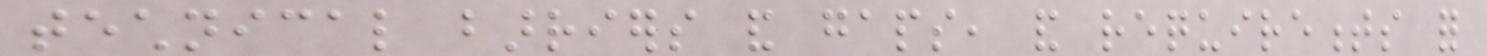technical barriers and gaps, and requirements for
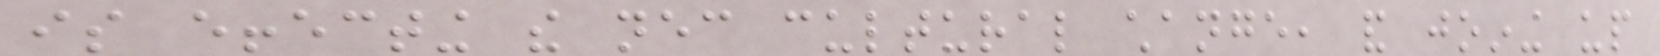is effecting the necessary cultural change, and joining up
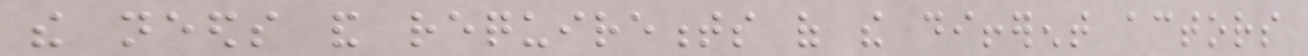the needs and requirements of the different actors
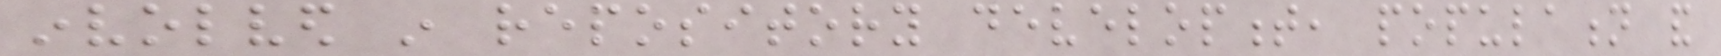involved in repository development, population and
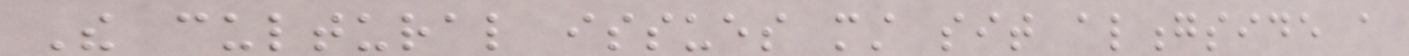The cultural issues must sit alongside a
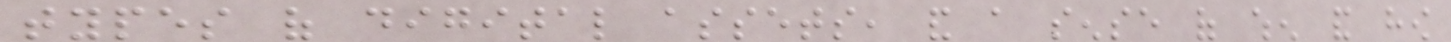types of digital assets, and a sense of when and how
